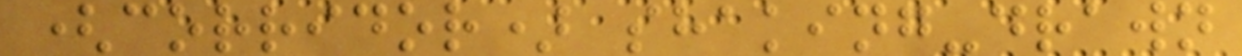(corridor) shaking-drawn
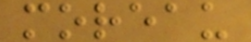moreau
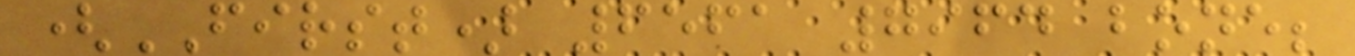(FIRST) 6561 7964 bone;
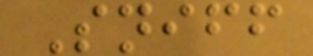Sniff
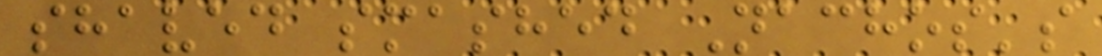shaved smashed Nachos's
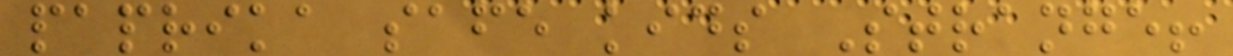paprika safe kids Strange!
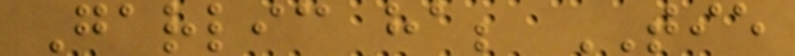Garlic ha; TIE
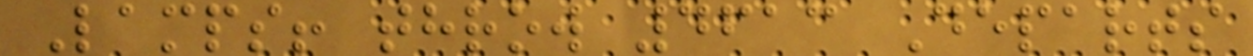Lamps! throw 4613 Departs
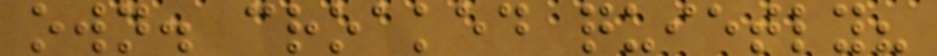own. croaked quietly?
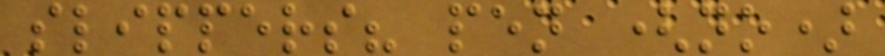slippers? pen (no)
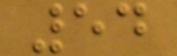54
